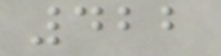422
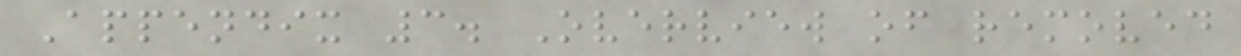Appendix 3. Overview of removed
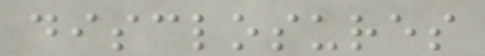disclosures
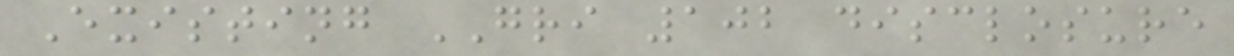Existing GRI 102 disclosure
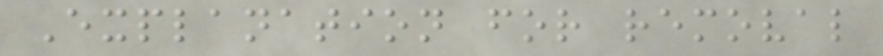Explanation for removal
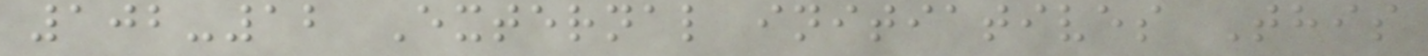102-12 External initiatives This
